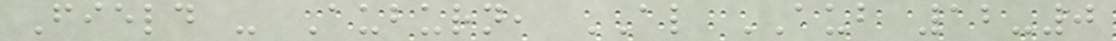Field - Auburn, AL AUB 12-0
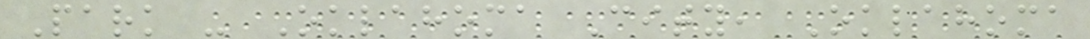Park - Oklahoma City, Oklahoma
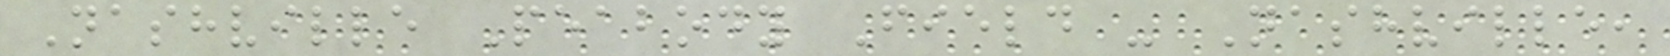Nashville Peabody Field - Nashville,
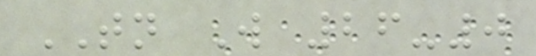TN W 26-0
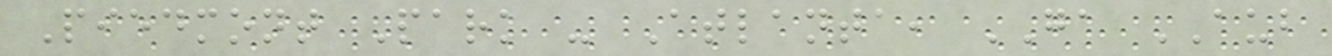Piedmont Park - Atlanta, GA AUB
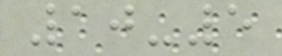10-5
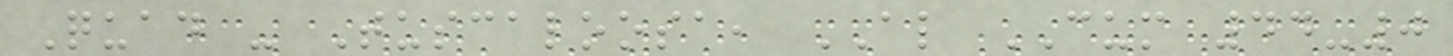Quad - Tuscaloosa, AL CUM 44-0
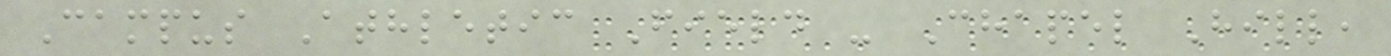Campus Athletic Field - Chapel Hill,
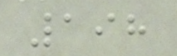198
